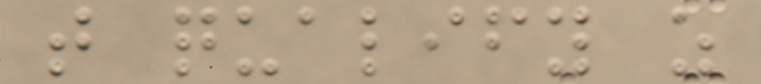that qualify as
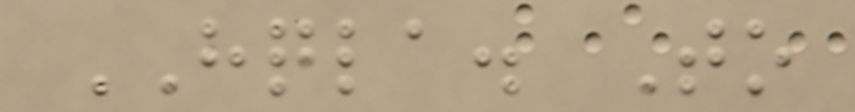HQLA. To
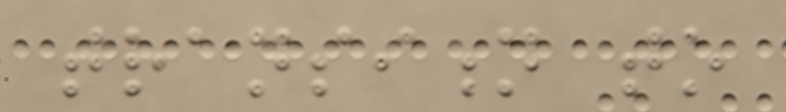transition to
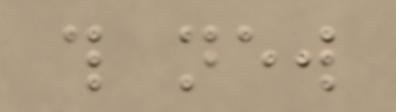this new
